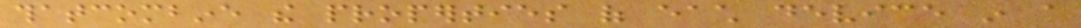thatcombine the properties of each device in a
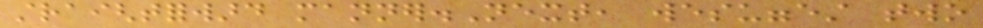straightforward manner.Next, wesuggest two
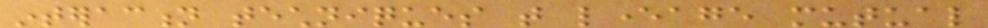interaction techniques that leverage mutual
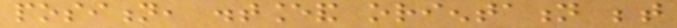position, distanceand orientation between
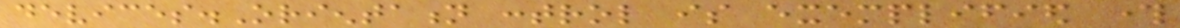devices.Orientation control is exemplified through
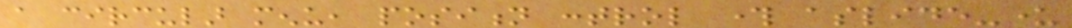a circular menu, position control through aslide-under
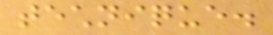technique.
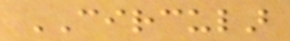CIRCULAR
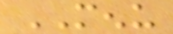MENU
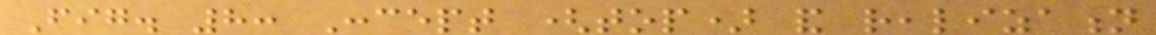Fig. 8: Concept (top) and realization
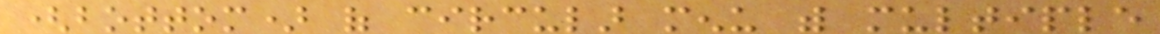(bottom) of circular menu with multiple
